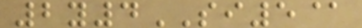2y4SI5@
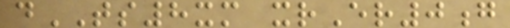dTS8xm xrEr0g
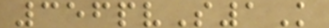356pvS1K
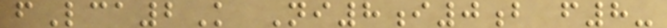fLca2K Ni8i0b f8-
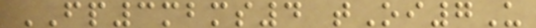FP3mbms4 tOi7U
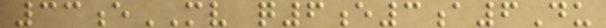33eMV q6e3a6Du
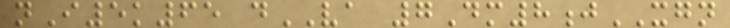nI5k65 dVA 7Dm8jXGN
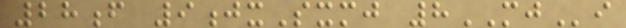28f 9jxSxmj 8MJi
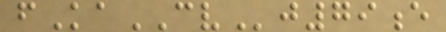fKaCVj79e
